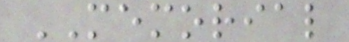MEMORIAL
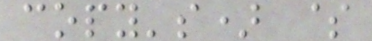copy's) $
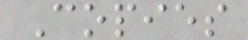Copies
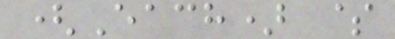(Each) $
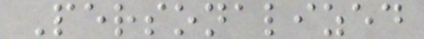Personalized
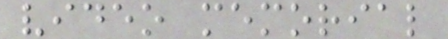video memorial
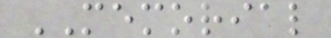MEMORIAL
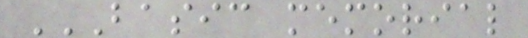BASIC MEMORIAL
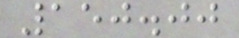150.00
